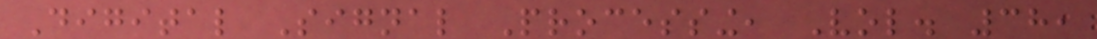Digital Signal Processing, Vol. 38,
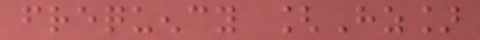frequency [Hz]
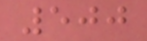500
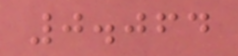0.064
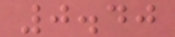0.40
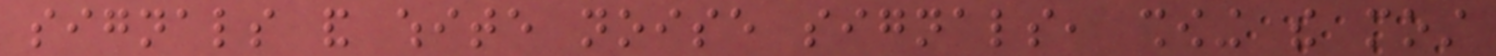signals and white noise signals, showing the most
